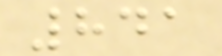841
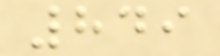849
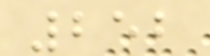252
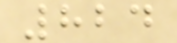824
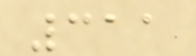311
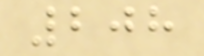208
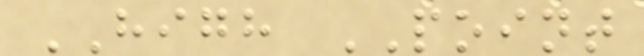HIGH POINT
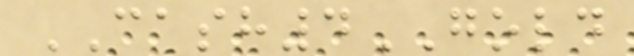CASH4GOLD
